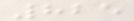825
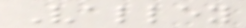Valley
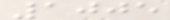1005
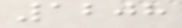1208
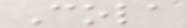Cola
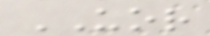UOR
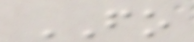FO
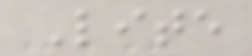Lite
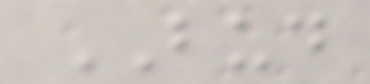BUD
